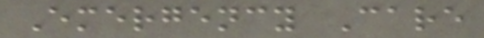Emergency Care
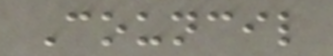Council
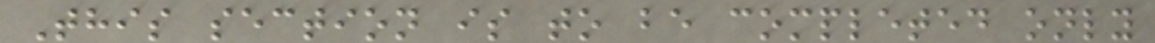This section is to be completed only
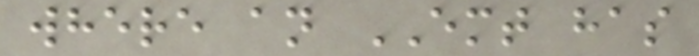where an EMT has
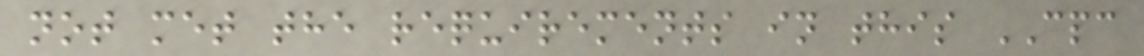not met the requirements in this CPC
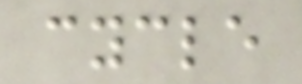cycle
